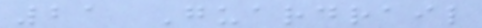21 Guardrail
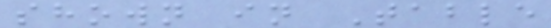shown in Table
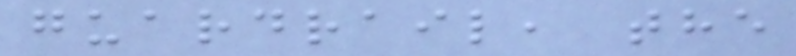guardrail, the
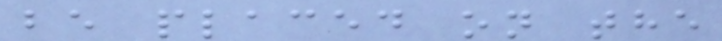be placed on the
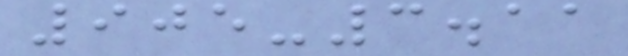905-3.11
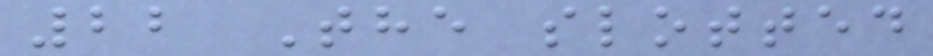22 The slotted
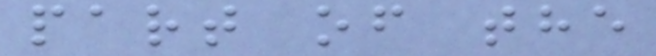part of the
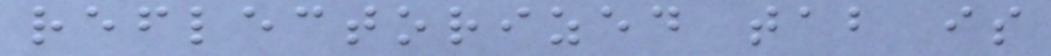reflectorized tab is
